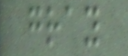gray
